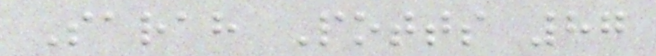Sarah Potts 87
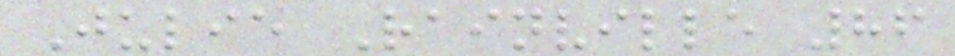Julie Rainville 86
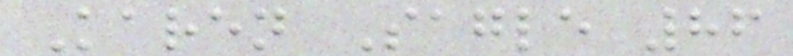Karen Sagle 86
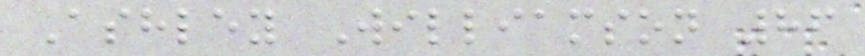Ashley Williamson 86
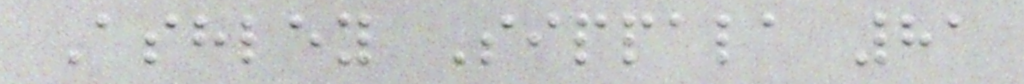Ashley Sippala 81
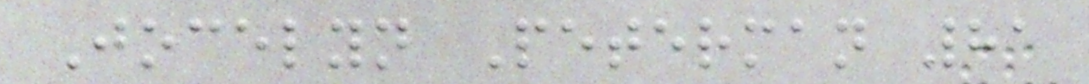Jocelyn Peterman 81
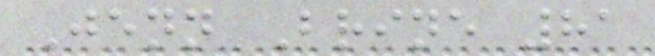Jenn Brine 81
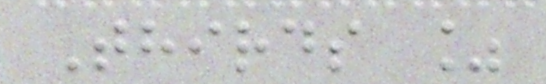Thirds %
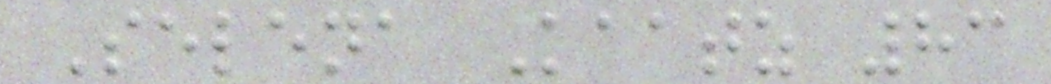Selena Kaatz 83
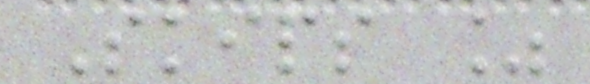Skips %
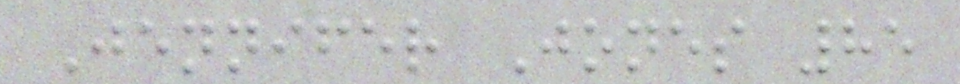Jennifer Jones 85
